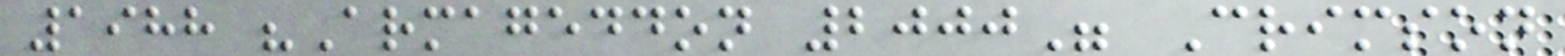1988 "Armageddon 2000" Crimson
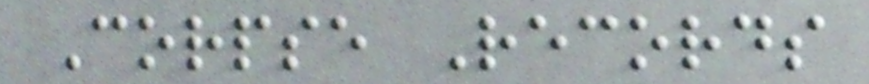Corpse Records
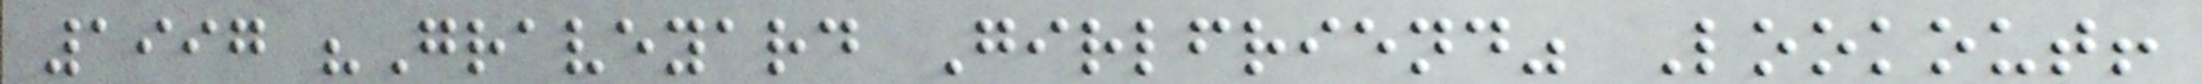1997 "Graveyard Girlfriend" Lookout!
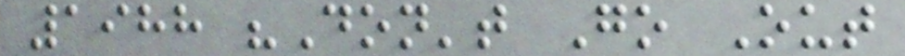1988 "Don't Go Out
